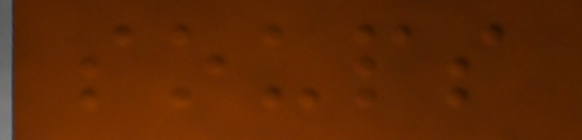soups
